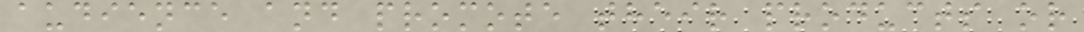audience and promote their products or
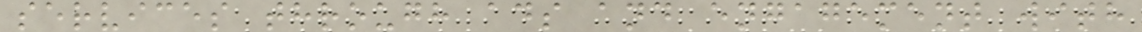services through ads and engagement with
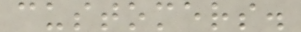customers.
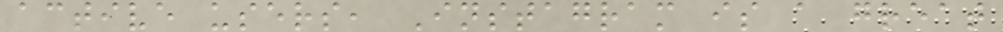active users, Instagram is a great
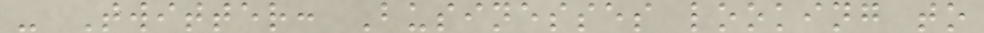- Twitter: Businesses looking to
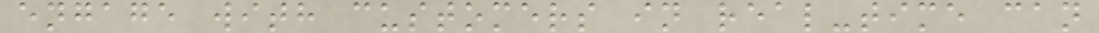engage with customers in real-time can
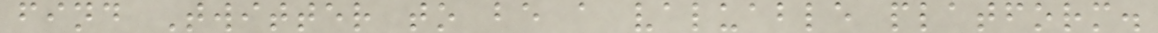find Twitter to be a valuable platform.
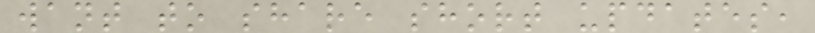want to share short updates,
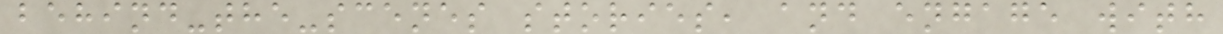behind-the-scenes stories, and engage with
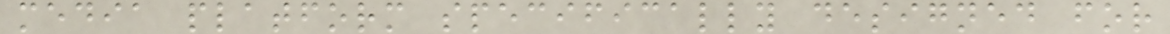media platform specifically designed for
